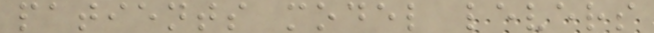patients model levers
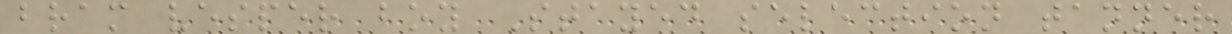bram vesper boy Stayed selection tanner
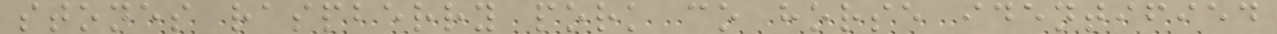stones raspberry pork co horse identified
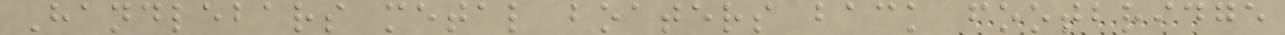Handlebars metal boaters back footbridge
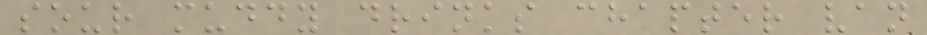sour muddy drinks chapter van
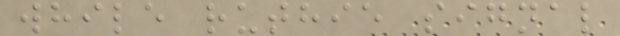while ruthie signal
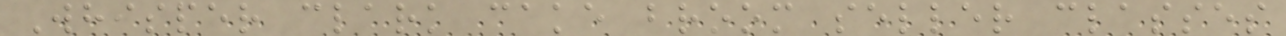Whisper clark cake broom seller classes
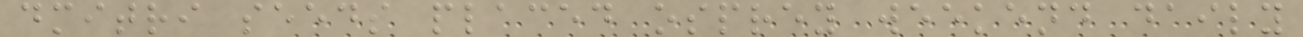dmitri seeds placed osprey weekend daily
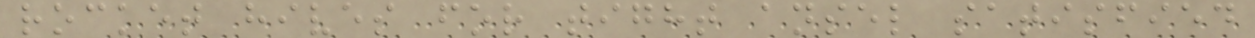rocket hives for tight ansel satisfied
